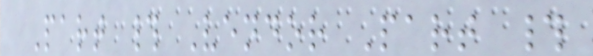Part # Vendor Part #
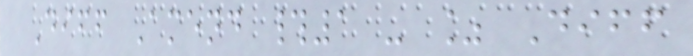Diff Amend #1 - % Diff
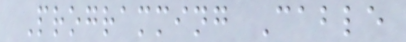Programming Cable
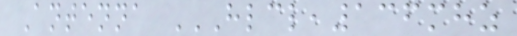Antenna HLCL,136MHZ
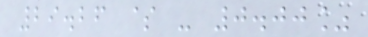29.26 $ - 0.00%
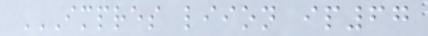IMPRES LIION IP67
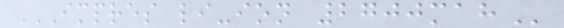IMPRES LI-ION 2700MAH
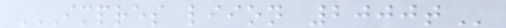IMPRES LIION 2000T
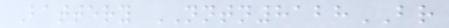Battery NNTN8128BR
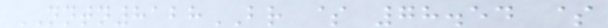NNTN8128BR $ 78.54 $
